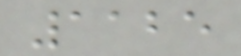1125
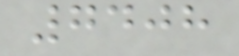7408
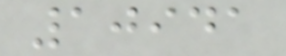10941
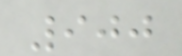900
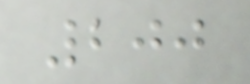200
